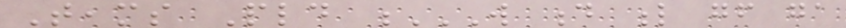Teams Pld W D L GF GA
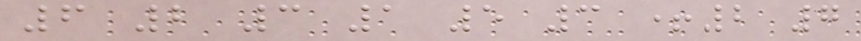6 2 3 1 5 3 +2 7
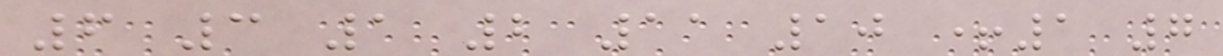6 3 1 2 11 10 +1 7
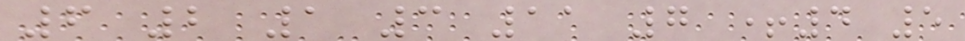6 2 1 3 11 7 +4 5
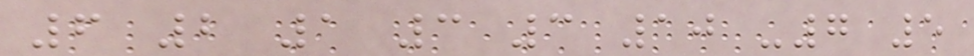6 2 1 3 3 10 -7 5
